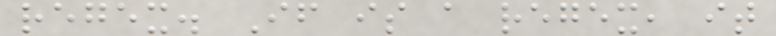regex. If is a regex, it
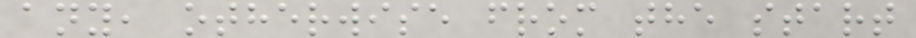any, otherwise from the start
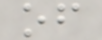of
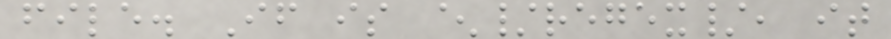file. If is ^/regex/, it
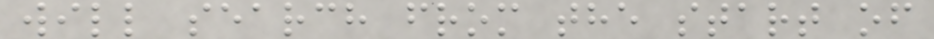will search from the start of
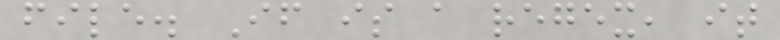file. If is a regex, it
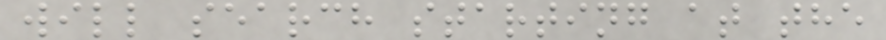will search starting at the
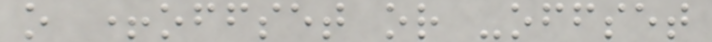o +offset or -offset
